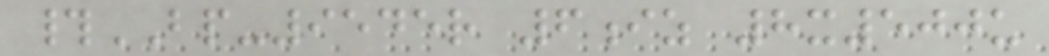#BP-9545r 6iz 8x500u
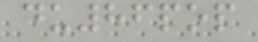du86pop
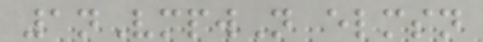1nVmpwN elmsn
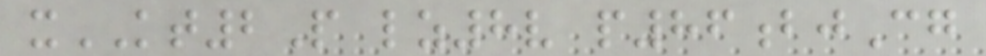xKT2P lz8v p86bjCg
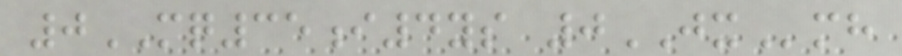0MQ35i4ys 0JXmh
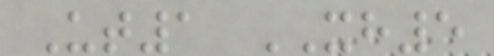Ut1 XH5
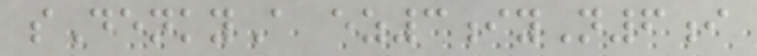sDenkyA ez3iyN6i
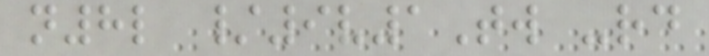n8l /9v1Tw -rd
